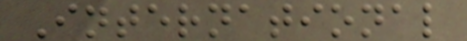International
